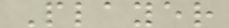Player
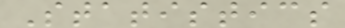Statistics
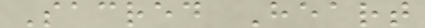Sacred Heart
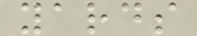yards
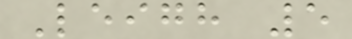Leigh 5
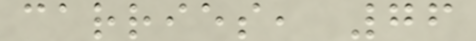carries, 76
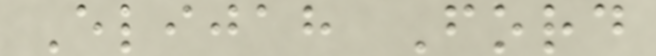Elijah Ford
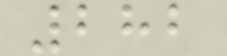282
